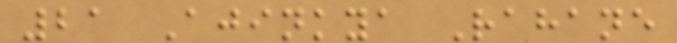21 Ajinkya Rahane
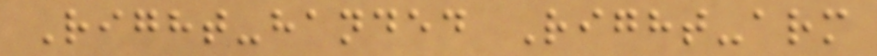Right-handed Right-arm
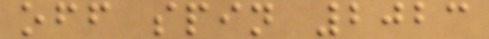off spin 2023
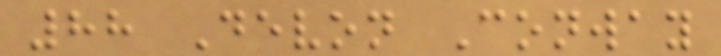88 Devon Conway
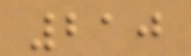210
